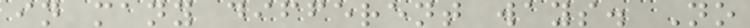in many different ways. No
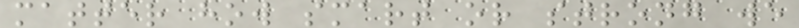matter how smart or strong we
